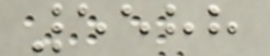5588
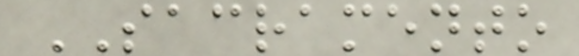SACRAMENTO
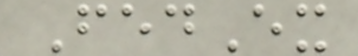FedEx
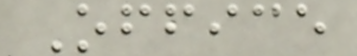Office
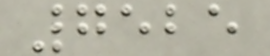7525
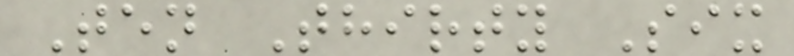Ten Thirty Six
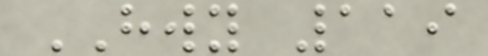HWY 119
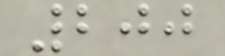200
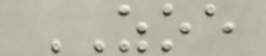ZOE
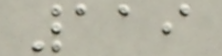119
